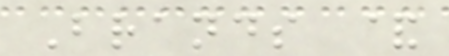Brands &
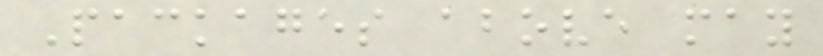Packages above may
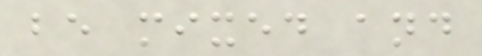be mixed and
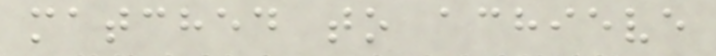matched to achieve
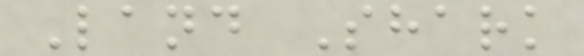Land Shark
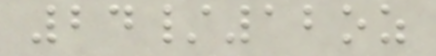24/12oz
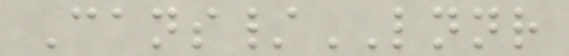Cans/LNNR
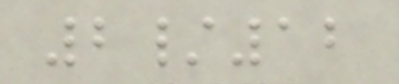2/12
